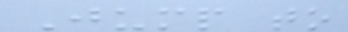Jump to
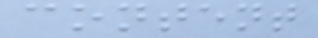content
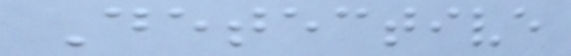Detective
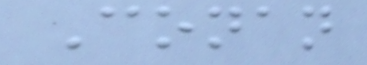Conan
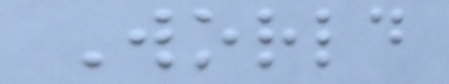World
